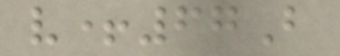v+67B
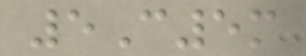5C5m
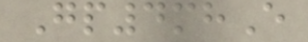Gp4mhE
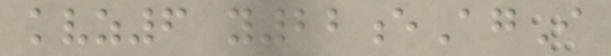kvz6 y22eAgI
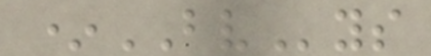*BVys
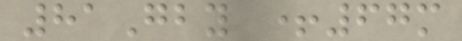81Gby +67m
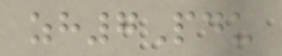zh7Pdu
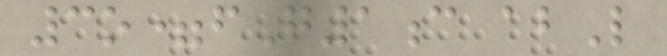3o=fG1c abL
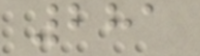281
